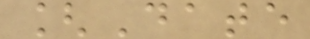[Date
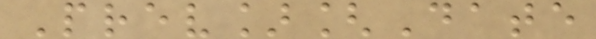Prev][Date
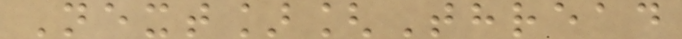Next][Thread
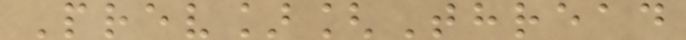Prev][Thread
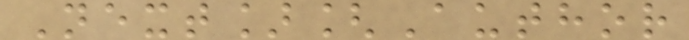Next][Author
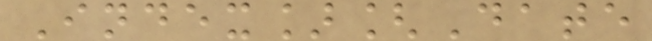Index][Date
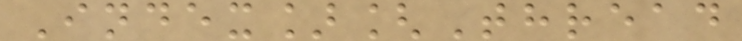Index][Thread
